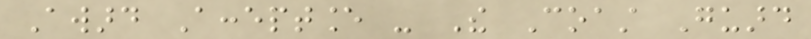Award Acceptance - The Coast Guard
